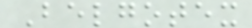Belgotex
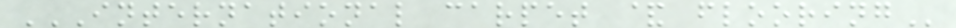INTERNATIONAL CARPET & FLOORING
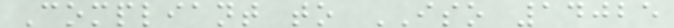Compliant to ISO 14025
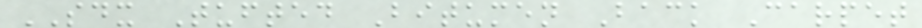SDX Tufted Bitumen Back Carpet
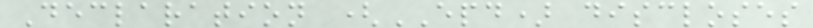Declaration (EPD) discloses
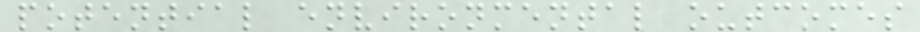potential environmental outcomes
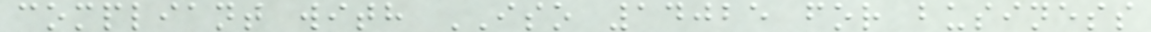compliant with ISO 14025 for business
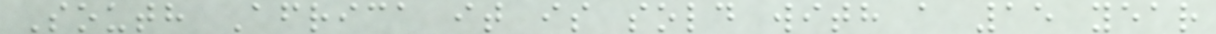South Africa it is sold with a 15 year
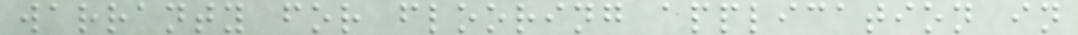warranty for flooring application in
